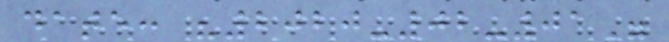date: "2020-02-01"
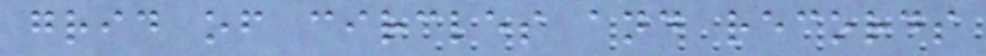grid of circles and records
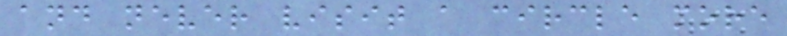and never visit a circle more
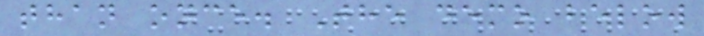than once. The demo below
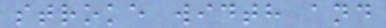stroke width and
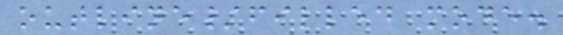outline/filled mode.
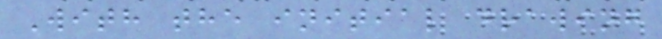With the initial drawing
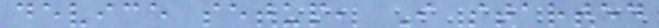device setup, I started
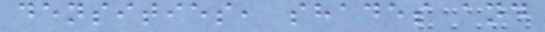densities, shades and
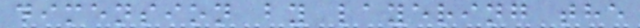dimension by layering the
